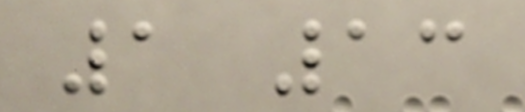1 13
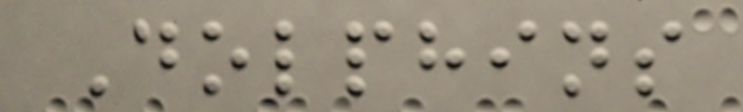Dolphins
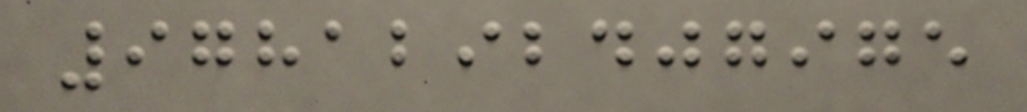9781292407975
